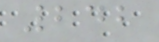242
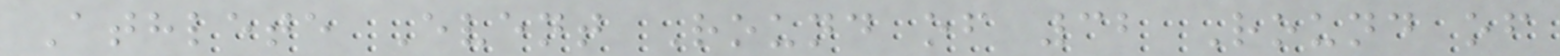Athlete Event Round of 32 Round of
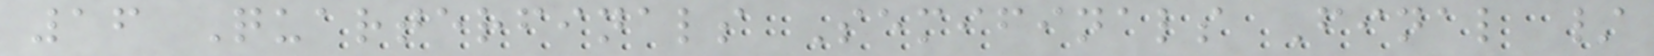16 Quarterfinals Semifinals Final /
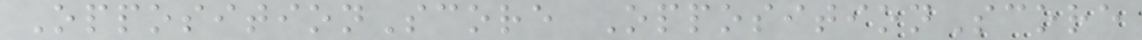OppositionScore OppositionScore
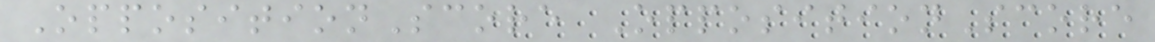OppositionScore OppositionScore
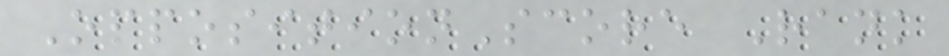OppositionScore Rank
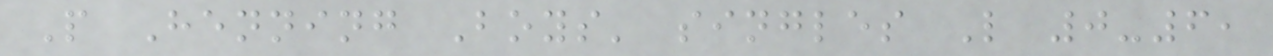P Henning Boys' singles L 0-6,
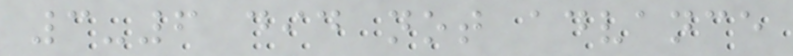3-6 did not advance
